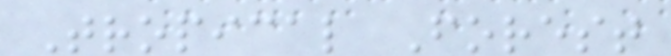Tropical Forest
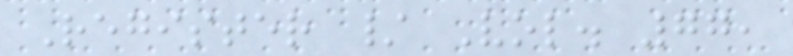Register / Vol. 77,
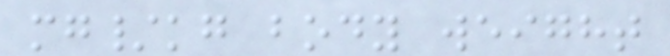mg/kg body weight
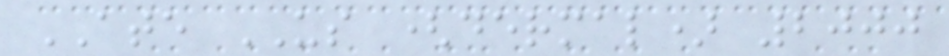ATE US (dermal) 2000
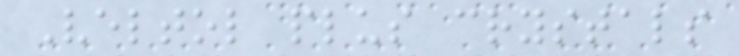Veltol plus crystals
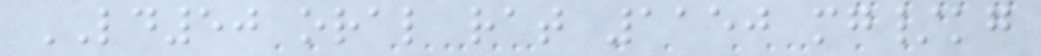LD50 oral rat 1150 mg/kg
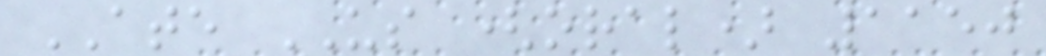ATE US (oral) 1150
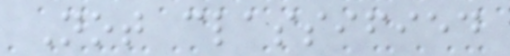Not classified
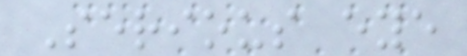Serious eye
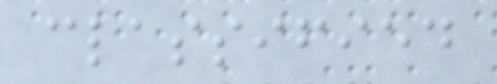classified
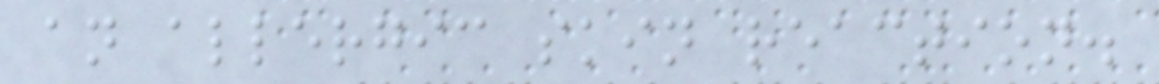an allergic skin reaction.
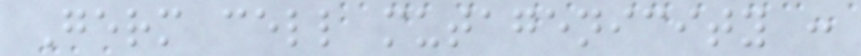Germ cell mutagenicity :
